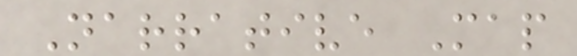Narrative Map
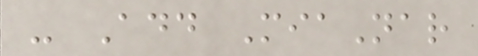- Add MiaNar
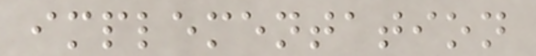implementation
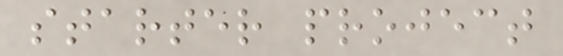starter project
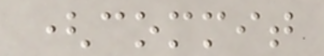(commit
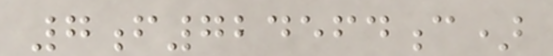7f724564c)
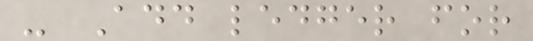- Add ledger for
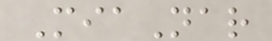MiaNar
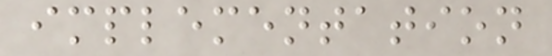implementation
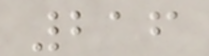216
